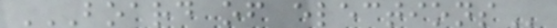BOARD OF ELECTIONS
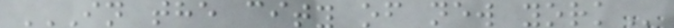IN THE CITY OF NEW YORK
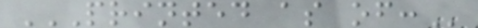PRINTED AS OF:
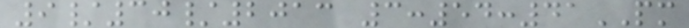9/30/2013 3:54:41PM
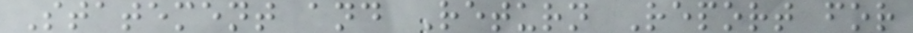Statement and Return Report for
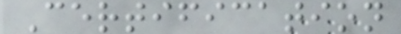Certification
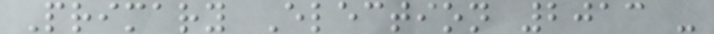Primary Election 2013 -
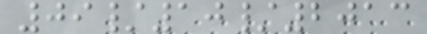09/10/2013
